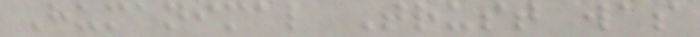Humanimal Trust was
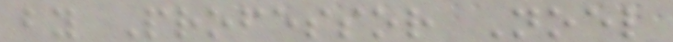by Professor Noel
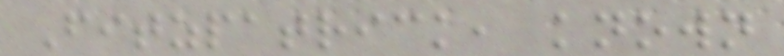Fitzpatrick, known
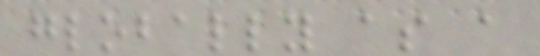globally as a
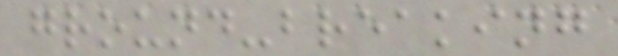ground-breaking
